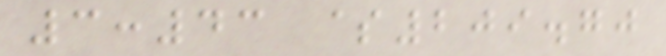3:43 $209.70
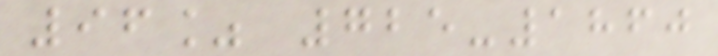96% 725-1860
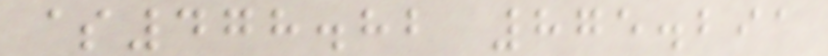$478.82 875.291
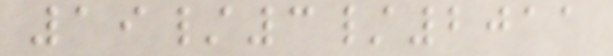19/3/2011
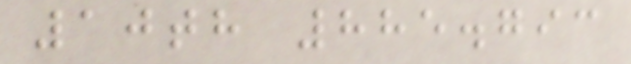10th 885.793
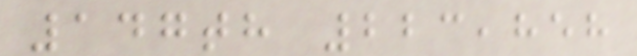147th 223,858
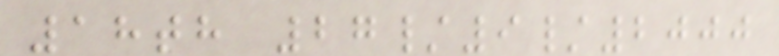18th 27/9/2000
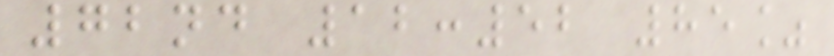72nd 12:52 85%
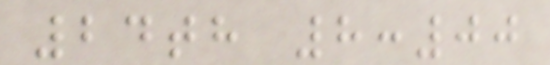24th 8:00
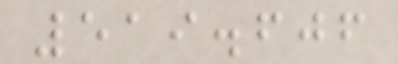519.606
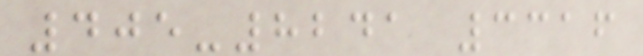405-8241 3316
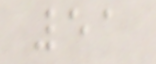51
